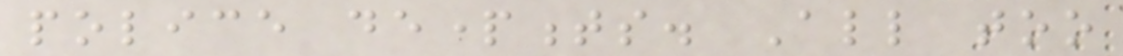police departments. All too
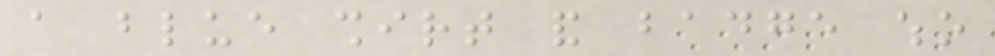a blue shirt and badge who
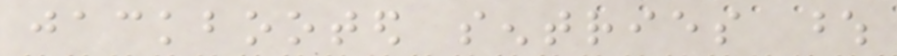jackbooted sentries whose
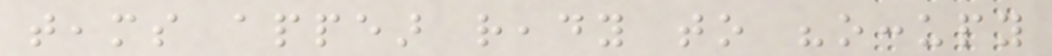teams appear ready to "occupy
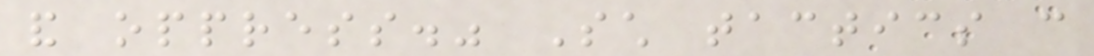and oppress." Such tactics can
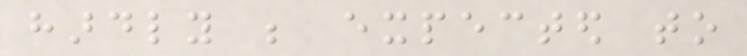hardly be expected to
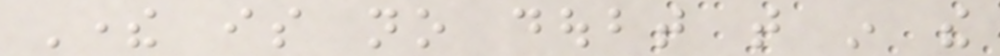There is no doubt that in the
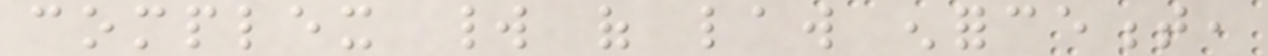complex world of law enforcement,
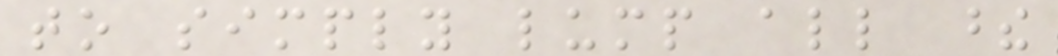to simply lump all these
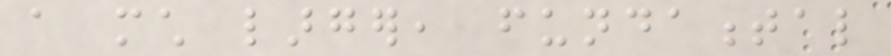a much larger, fundamental
